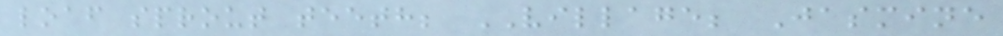loaf sprout teeth; VILLAGE; Jasmine
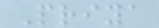Priya
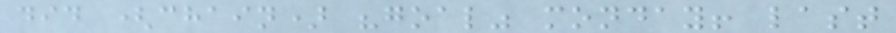did (chain) "goal" monday! last
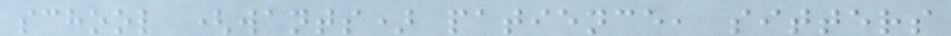school (wants) patience, sitters
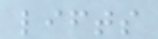lifts
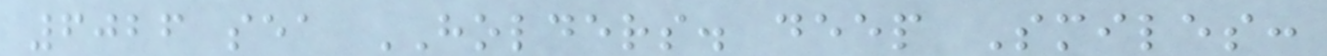6026 sea HOLDERS. deep Smiles:
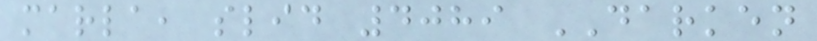marla, slid 4089 DARKEN
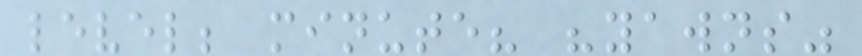level; minute? "yawns"
